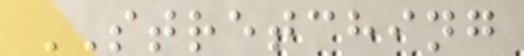STRETCHING
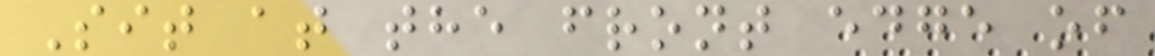Sit at the front edge of
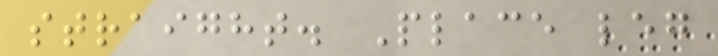straight. Place leg
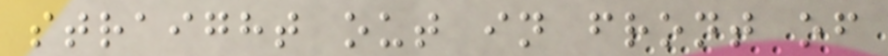straight out in front of
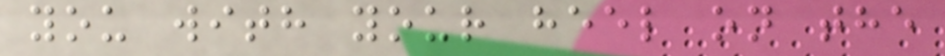you with your heel on the
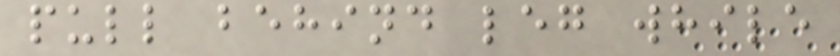pull behind leg while
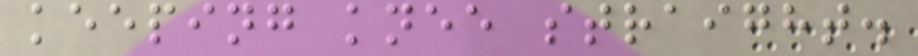keeping knee straight.
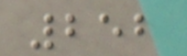252
